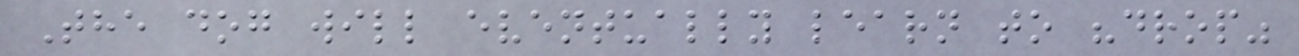The dog will eventually learn to "drop"
